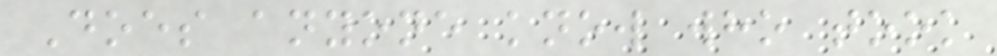Does anyone know who took
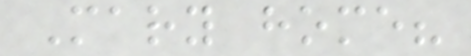Mary home?
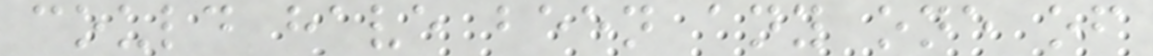could have been any one of
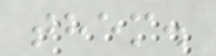them.
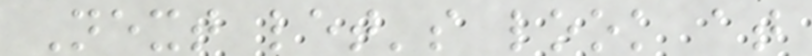Next let's look at
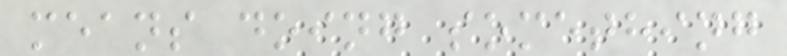means doing something
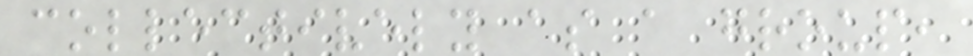collectively as a group,
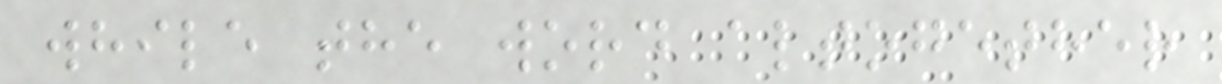while the word altogether
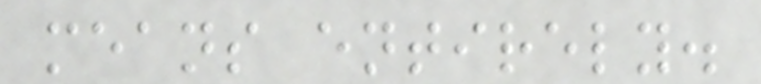means entirely.
